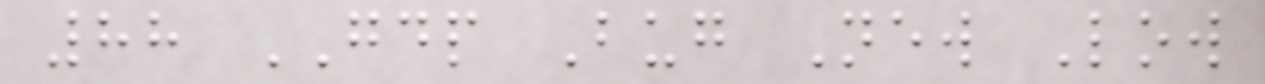88 GDP Bug New Low
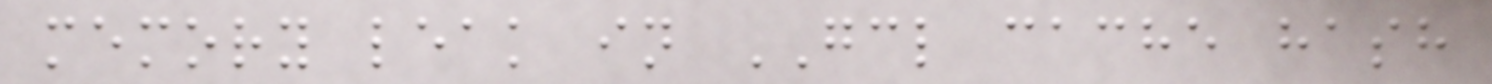memory leak in GCL cache hash
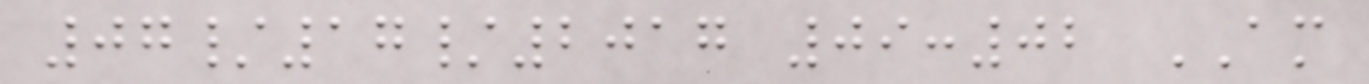07/17/2017 09:02 AM
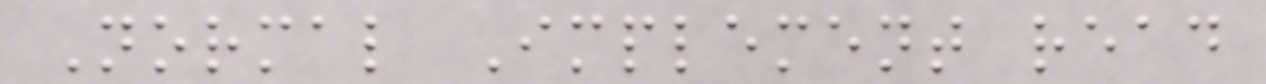Normal Implement read
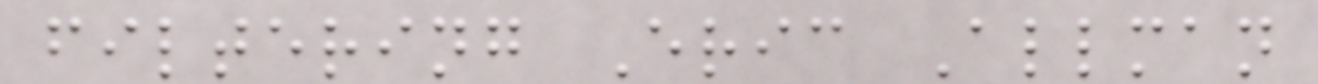filtering Eric Allman
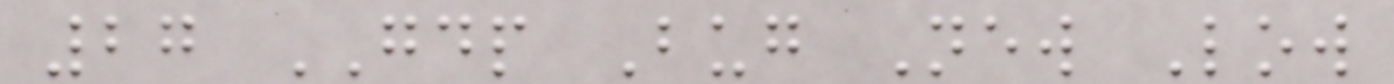27 GDP Bug New Low
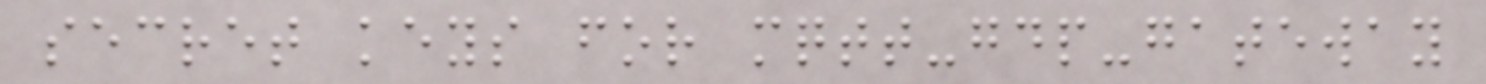secret keys for mqtt-gdp-gateway
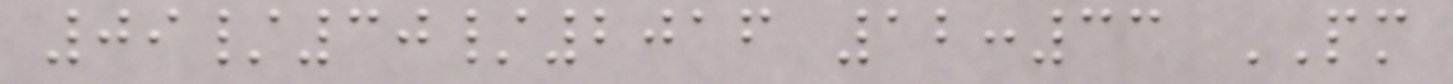09/30/2016 12:33 PM
